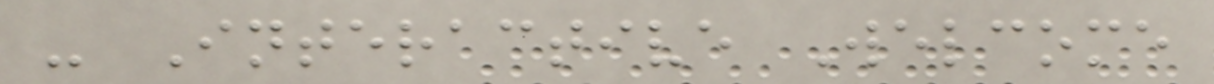- Interactive Welcome
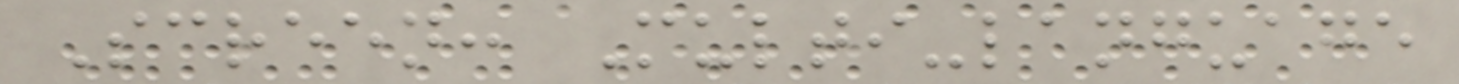Screen: Multi-language
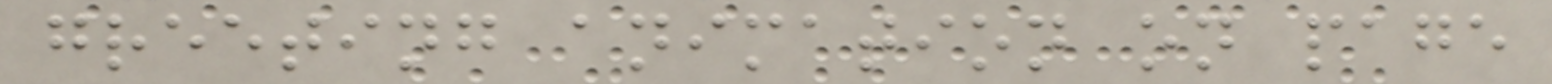greeting animation on page
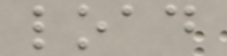load
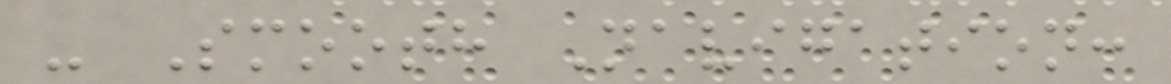- Smooth Navigation:
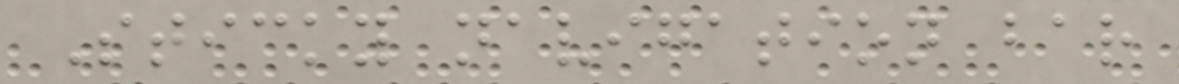Sticky navigation bar
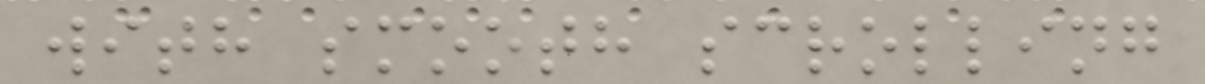with smooth scrolling
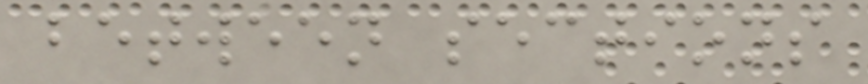between sections
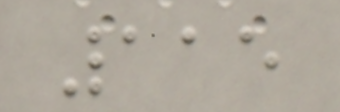115
